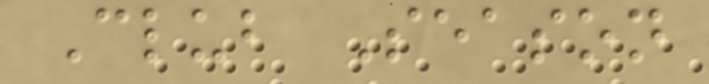Club Season
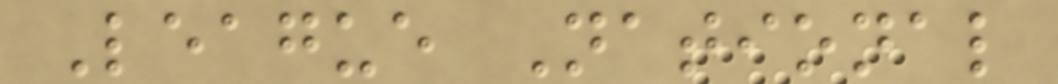League National
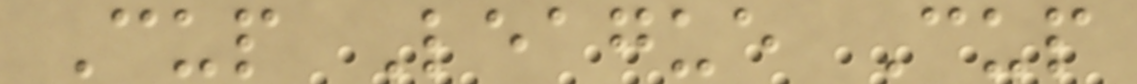Cup League Cup
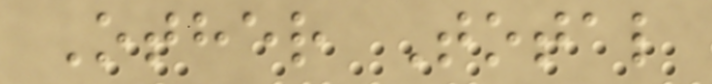Other Total
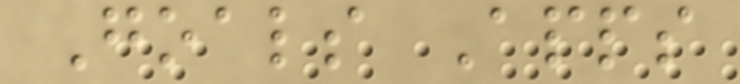Goals Apps
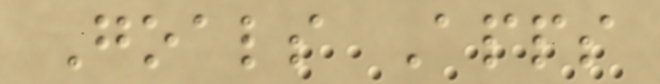Goals Apps
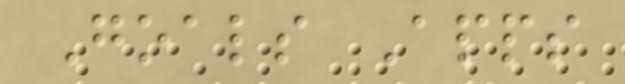Goals Apps
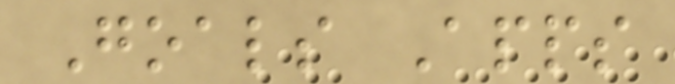Goals Apps
